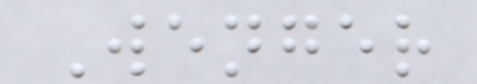Wenger
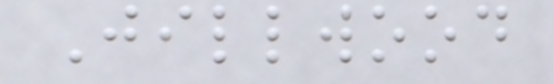Jillwood
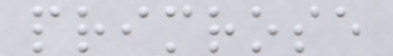primrose
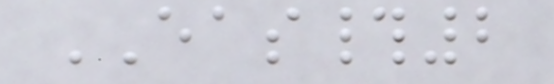EAS#2
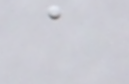a
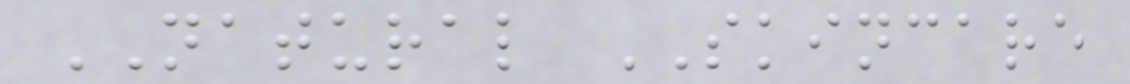NATURAL SKINCARE
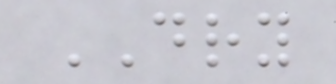DRY
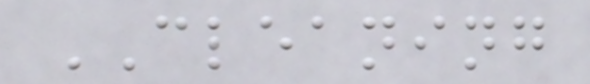CLEANING
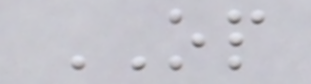OP
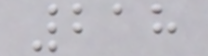218
